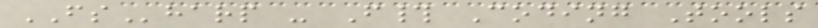FSharp - F# Coding Tools
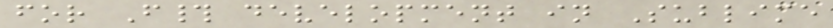for F# development in Sublime
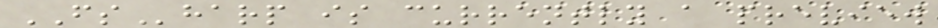FSharp is currently a preview
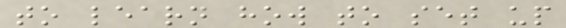to learn how to set up
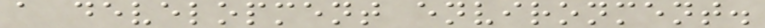a development environment.
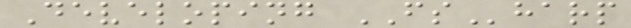Developing FSharp
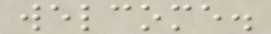welcome.
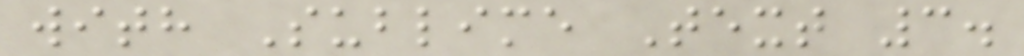with Sublime Text 3.
